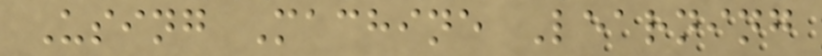Using Machine Learning
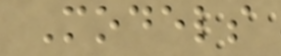Models
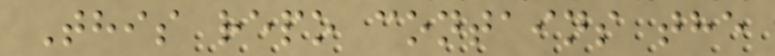This repo contains the
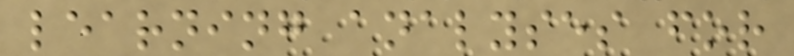learning analyses for
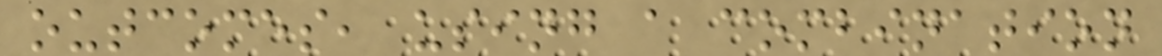outcomes, using a combination
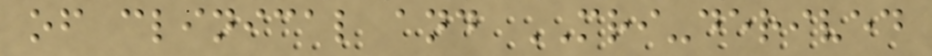of clinical and MRI-derived
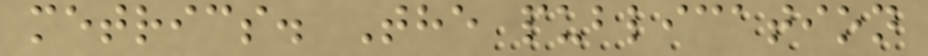metrics. The publication
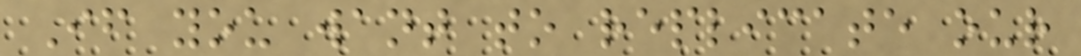If you want to replicate our
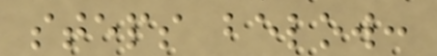steps below:
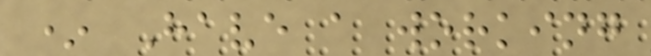* Have a working
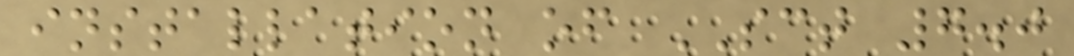installation of SCT 7.0
